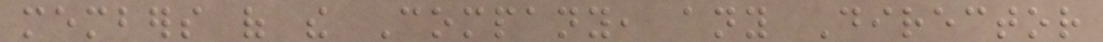members of the Company, any Director
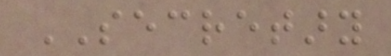SECRETARY
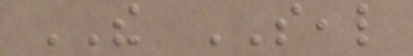THE SEAL
